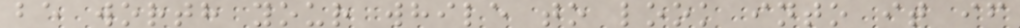be worth your while to look into it if
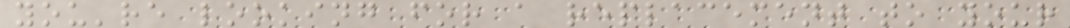you're looking for a replacement to your
